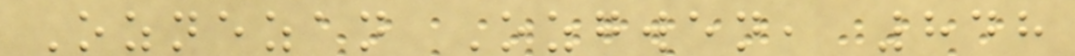Oznezan Ozgwen, 848
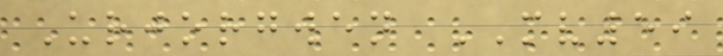Urjorgwen MV59
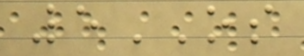5OS
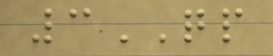3QP
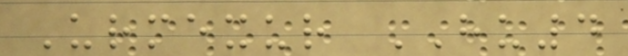Urmexur HU4
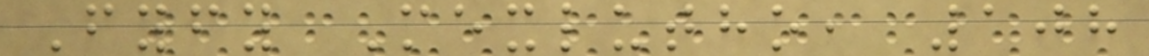Fyfy Mexlutho, 108
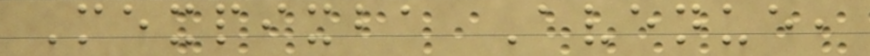Mexpixba Avenue,
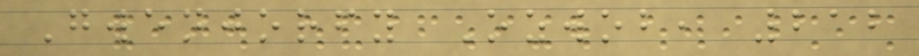Gwenjorfy Ozwob, 212
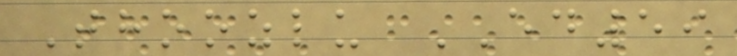Thoozlu ED59
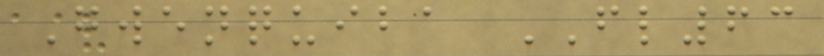Gwenquiba FL63
